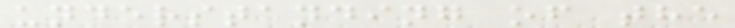understanding of the
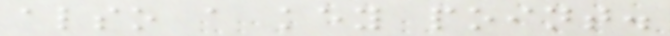also a key point.
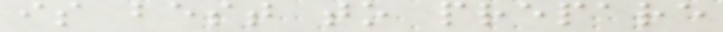is best to prepare
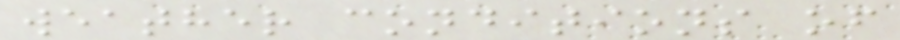weather conditions of
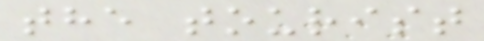the tourist
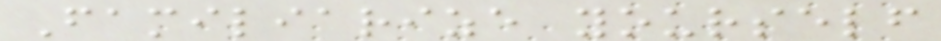Familiarize yourself
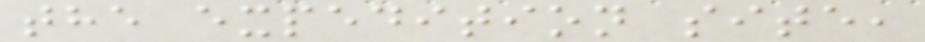the expedition site,
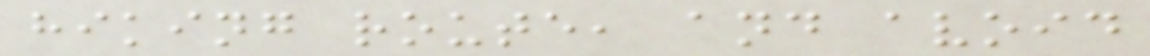hiking route, and avoid
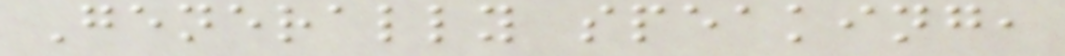Generally speaking,
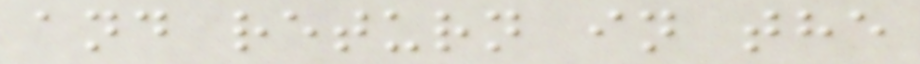and return in the
